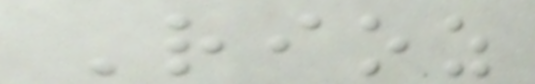Rioz
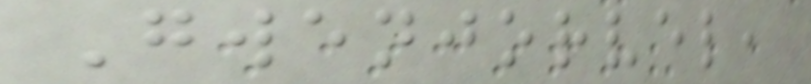Gwenjorvel,
